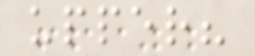upper?
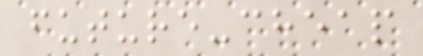future-cheap
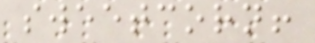sweetcorn!
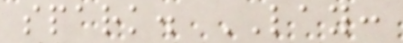spark. LAY:
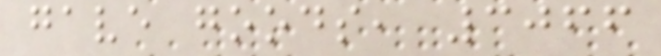gave goods, 3066
